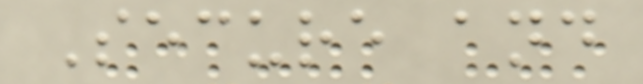Secure and
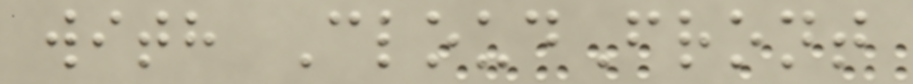with CloudFront
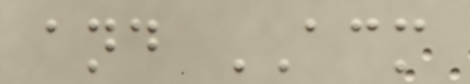and ACM
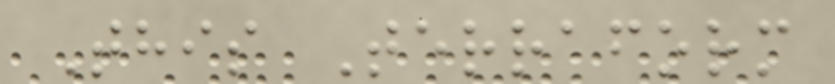This Terraform
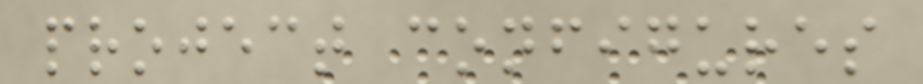project configures
